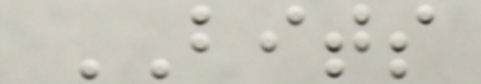BITS
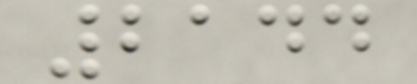2144
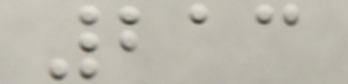213
